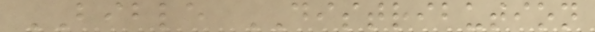BIBLE DISTRIBUTION
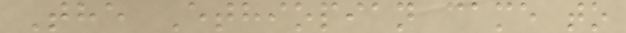The Ethiopian came to
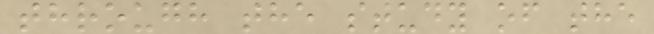through the study of the
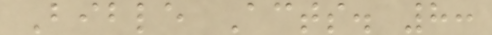Bible Acts. 8:
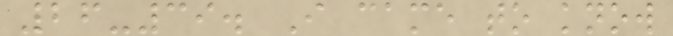26-39. I came to know
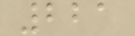221
